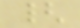{
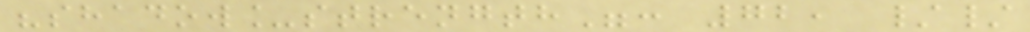"shadow_strength": 72, //
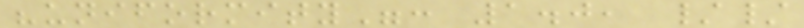"uniformity": 1.0, //
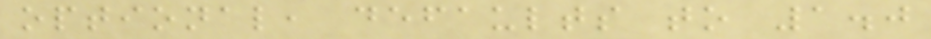optional, defaults to 1.0
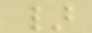}
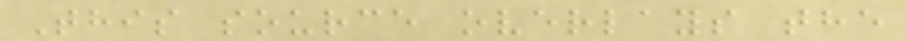This source overlays the
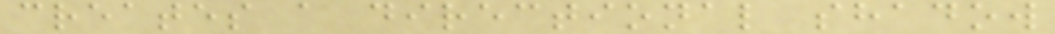creates a directional shadow
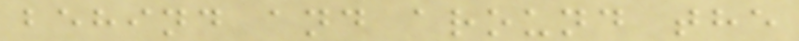behind and around the
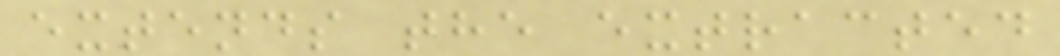extends the extracted
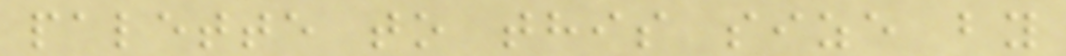palette to this size by
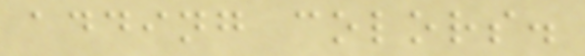adding colors.
